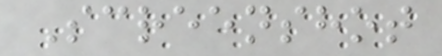Screenshot
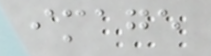image
